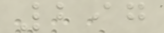297
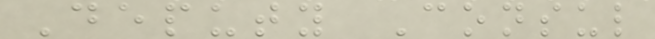Deputy Consul
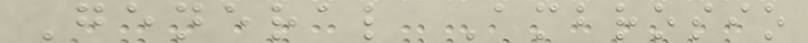General Ambrosio
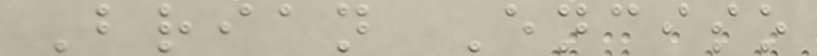Brian Enciso
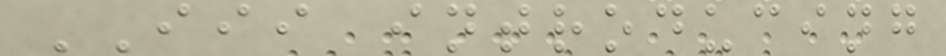III introducing
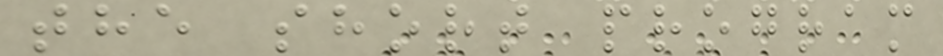the short program
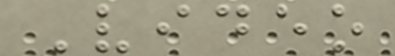Video
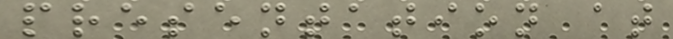presentation at
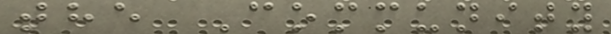the Community
